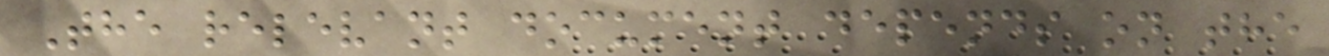The relevant document depends on the
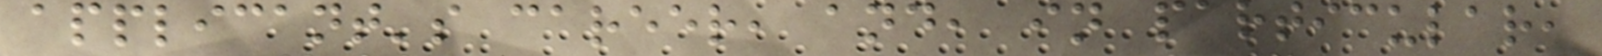applicant's career, and, in particular,
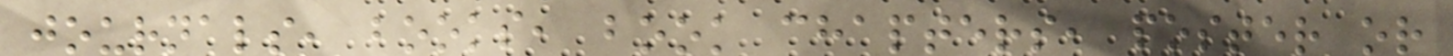journals, books, book chapters, poster or
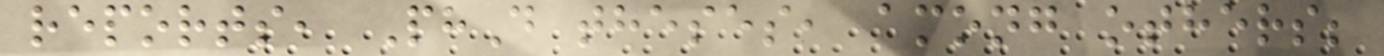reports, PhD theses, among others;
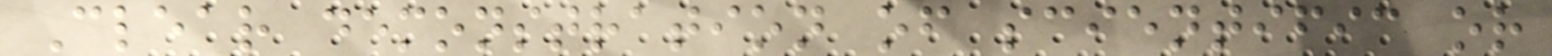Clear demonstration of scientific or
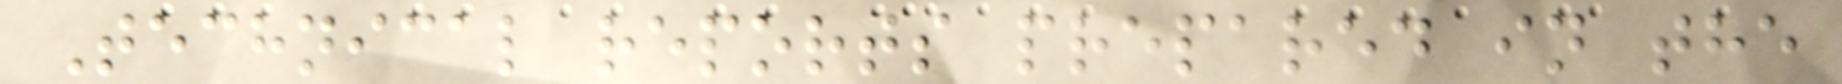Technical reports prepared in the
